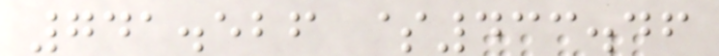741.526 $433.46
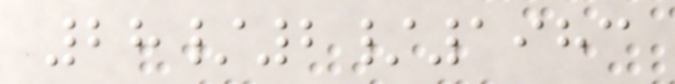28/2/1983
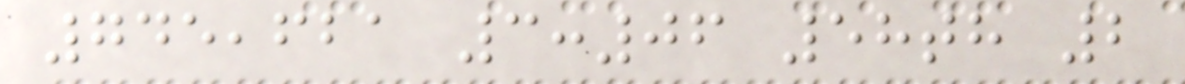745,621 3:06 58th 2
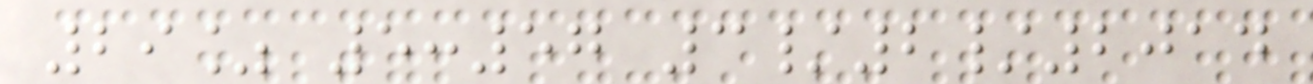29% 5:57 3/2/2014
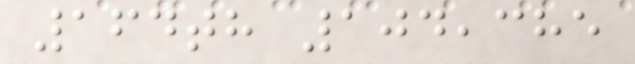164th 104,385
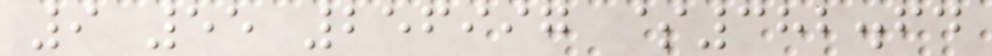9 55 256997 $382.64
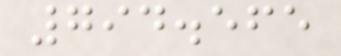794.565
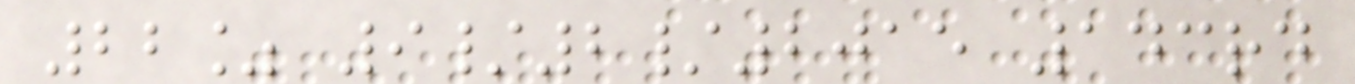22% 9/2/2015 143rd
